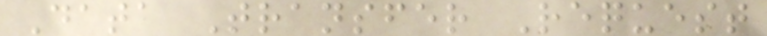Data Transfer Request
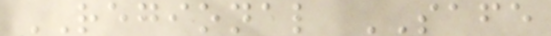REGIONAL SAFE
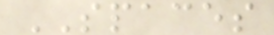SPACES
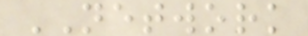NETWORK
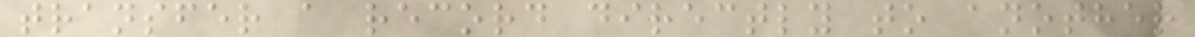transfer a record directly to another
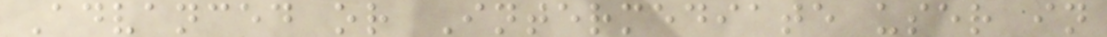Advanced or Intermediate user in
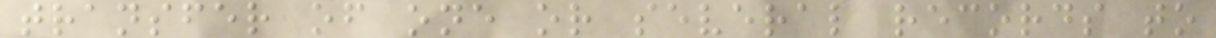transfer of one or several records to
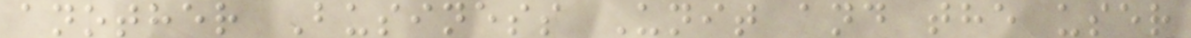another Business Unit and the user
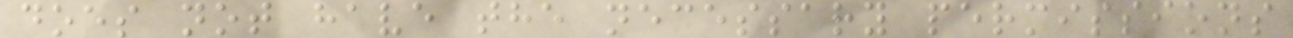does not have the necessary permissions
